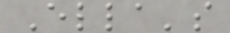Ella's
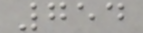754
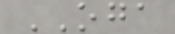OGA
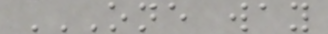ONE WAY
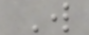W
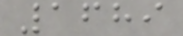1689
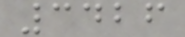3426
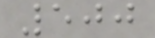500
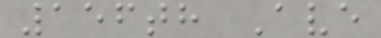156th Ave
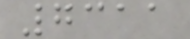7311
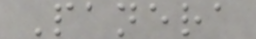Panera
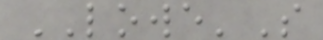LOWE'S
